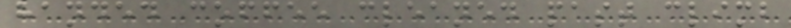handed coffee cleaned past climb
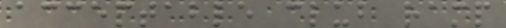acceptable club ramp
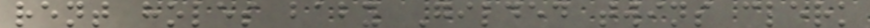rent holes baby Gilded twins clerk
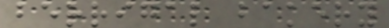berrigal bakery
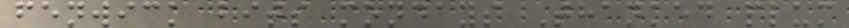fenwick bits mondays Thanked plum
